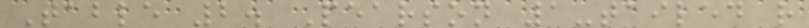Table 2. Pearson 1-tailed r
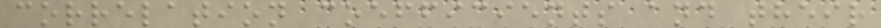correlation coefficients and their
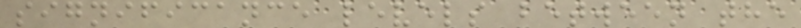significance levels between the
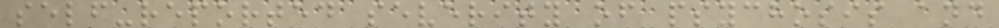self-reported severity of psychosis and
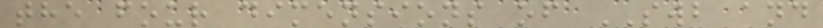the four dimensions of SWB and
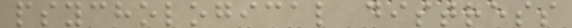psychological distress
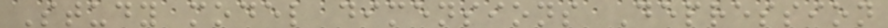Study model dimensions Depression
